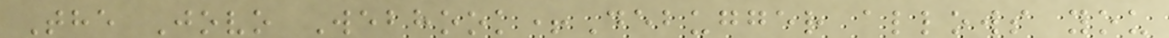The Jovo Webhook+Debugger allows you
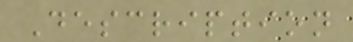Description
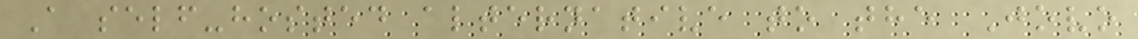A self-hosted alternative to the Jovo
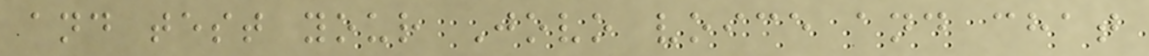and test your Jovo voice and chat
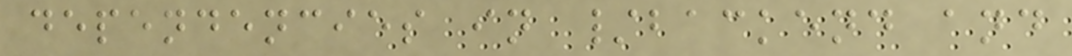dependencies in /backend and
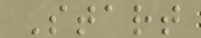Start
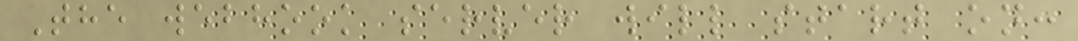The webhook server will start on:
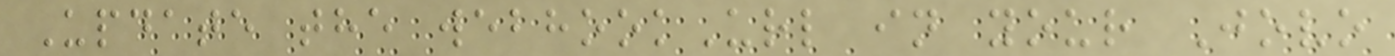Update the webhookUrl in your Jovo
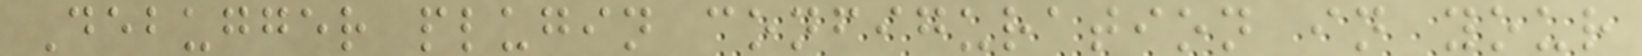Debugger plugin configuration in your
